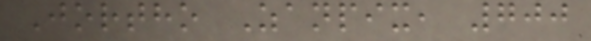Jortho Zanpix, 700
